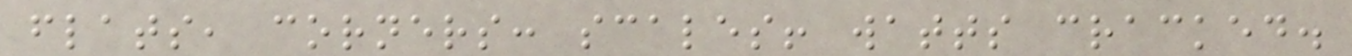flats, corners: scales! watts cracked.
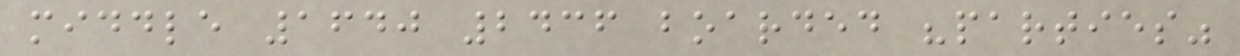middle 1640 2436 boarded "parties"
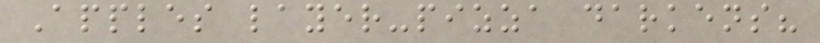Apples layer-pizza darkens?
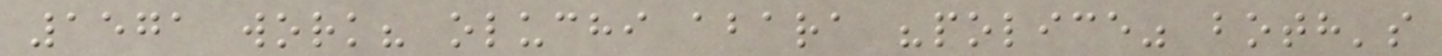1571 work? oluchi abara "police" both's
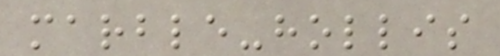marble-hollis
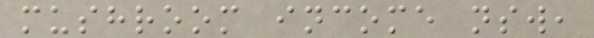mushroom income nsw,
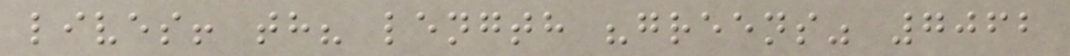lives! th? length "greens" 7062
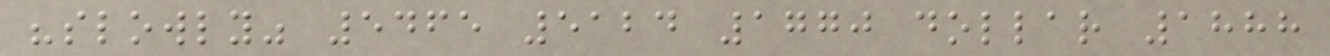"slowly" 5465 5124 1770 dollar 1888
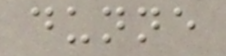dunne
